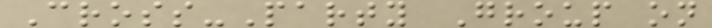Cross-Party Group on
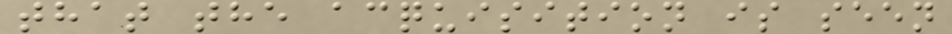that the acquisition is seen
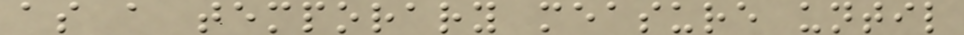as a temporary measure until
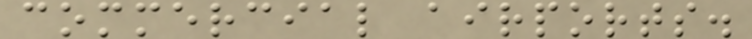commercial airports.
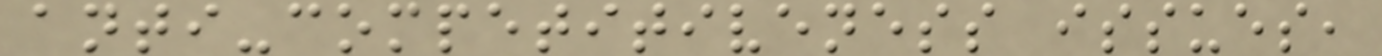anti-competitiveness issues,
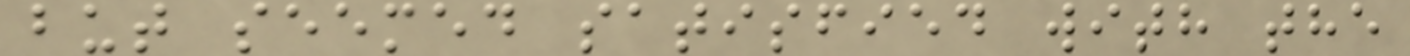but seemed satisfied with the
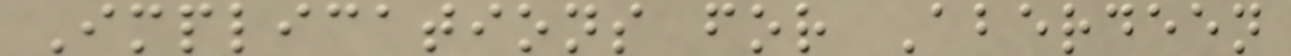Implications for Aberdeen
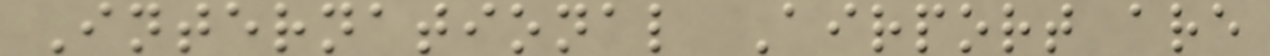International Airport are
